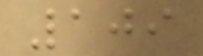109
